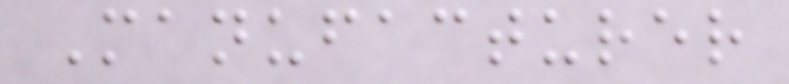Manufacturer
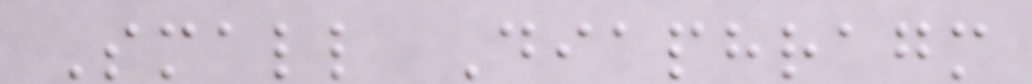Small Diaphragm
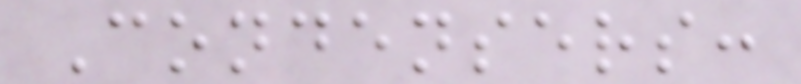Condensers:
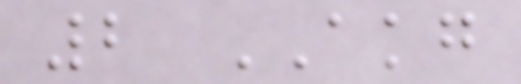2 AKG
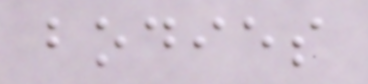bodies
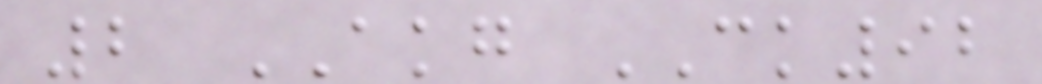2 AKG CK92
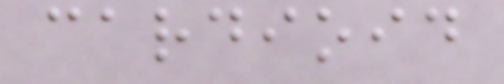cardioid
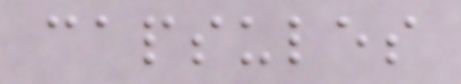capsules
